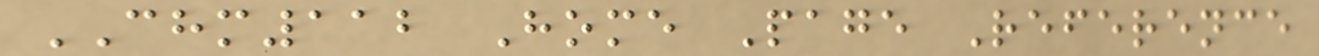CHM112 Home Page Reference
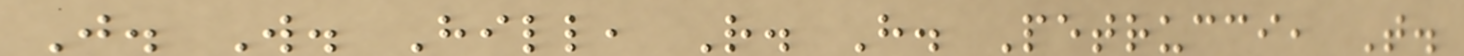J. W. Hill, R. H. Petrucci, T.
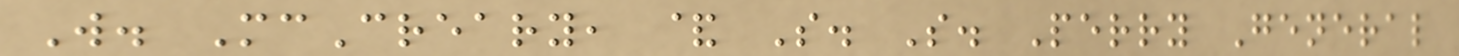W. McCreary, & S. S. Perry General
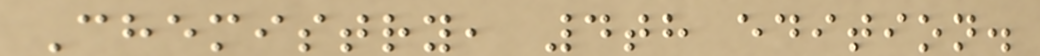Chemistry, 4th edition.
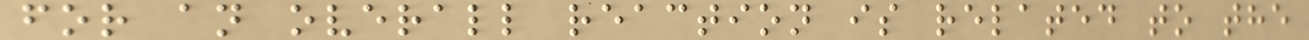for an overall reaction is related to the
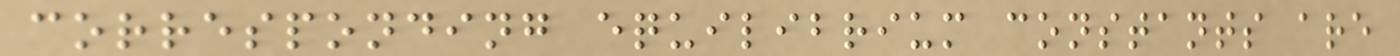corresponding equilibrium constants are
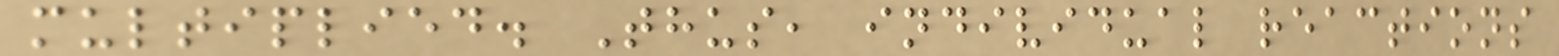multiplied. Thus, individual reactions
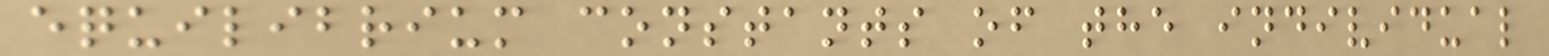equilibrium constants of the individual
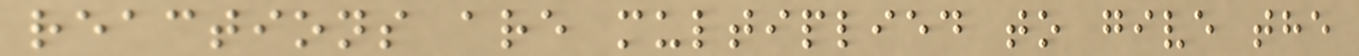reactions are multiplied to give the
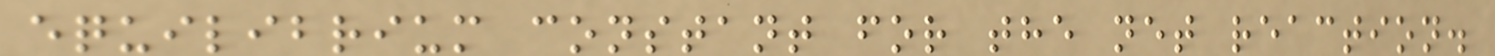equilibrium constant for the net reaction.
